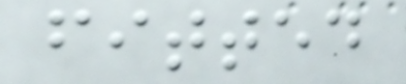fitted
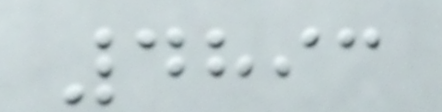4893
